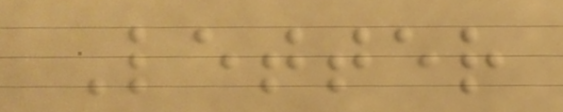Letter
